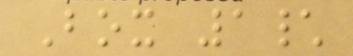Box 1\
